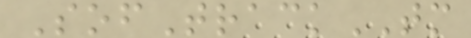SofTrackTM
